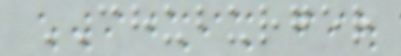CHUBURGER
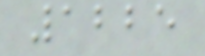1225
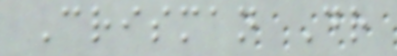Crisman Dr
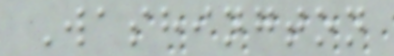Washington
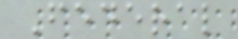Federal
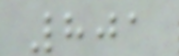801
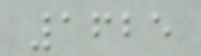1625
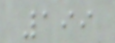199
